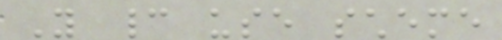You cannot use scheme
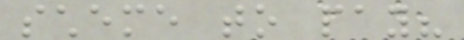scheme to pay?
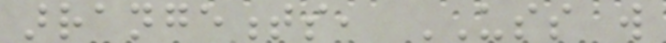arrangements, USS will
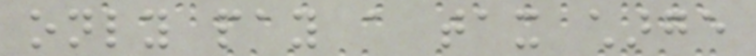only pay a tax charge
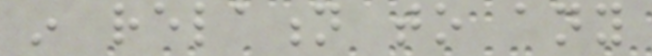in relation to any
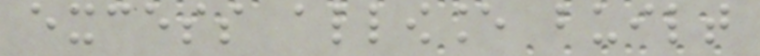excess allowance built
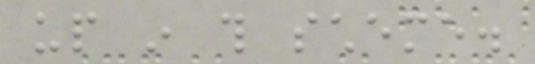up in this scheme.
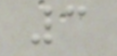3
